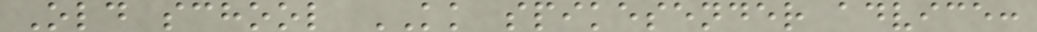Old school KK spikesender advice:
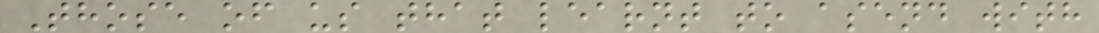Those of us that learnt to asend with
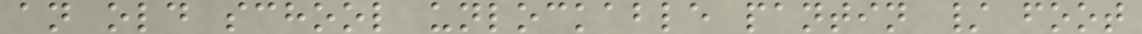an old school unlockable pantin / foot
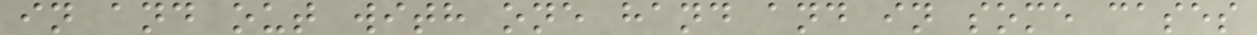in and out with one hand and in some cases
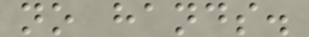no hands.
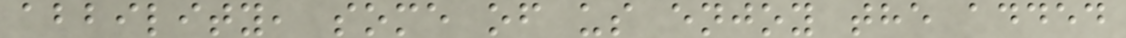abbility, some of us enjoy the added
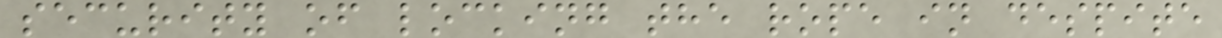security of locking the rope in despite
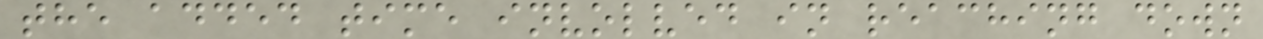the added time involved in reaching down
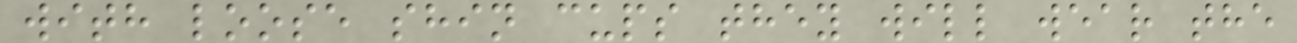with loose shin cups they will wear the
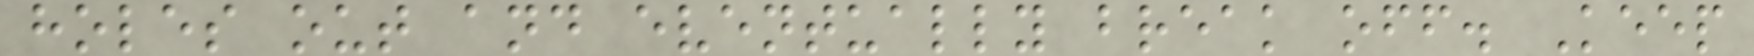holes out and eventually break off. Keep
